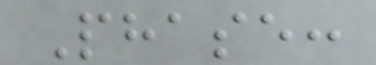Phase:
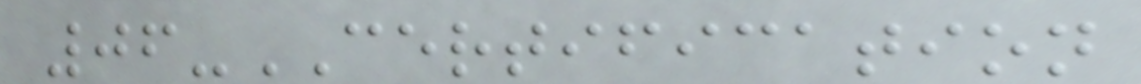06-CERTIFICATION
